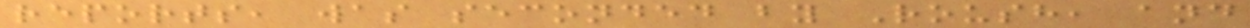reports, was seconded by Roush, and
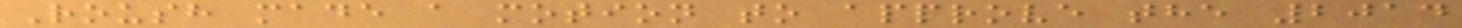Roush made a motion to approve the 2014
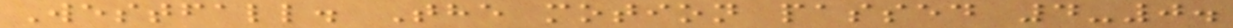Westfall. The motion passed 4-0.
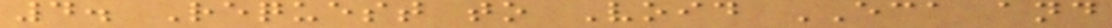4. Request to Void ECA and
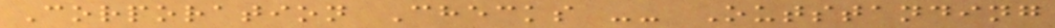Corporation Checks -- Outstanding
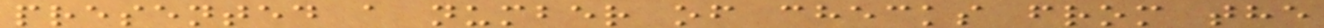presented a number of checks from the
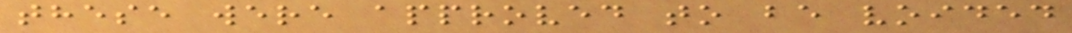these were approved to be voided
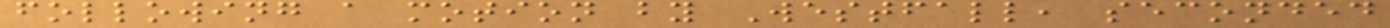following a motion by Westfall, seconded
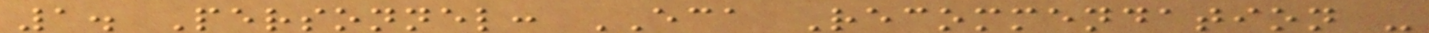1. Personnel: ECA Recommendation -
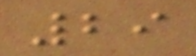29
